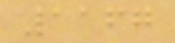1167
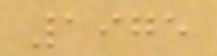1975
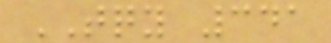TQY 341
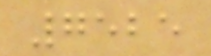7525
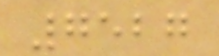7527
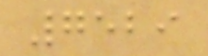7529
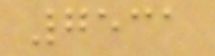7531
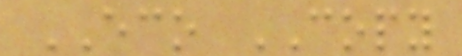ECO COPY
